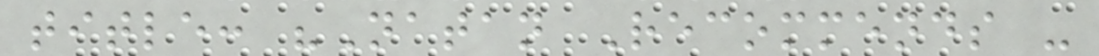title: "Natan Recommends -
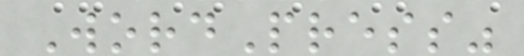WordPress"
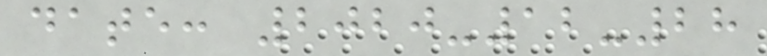date: 2020-12-28
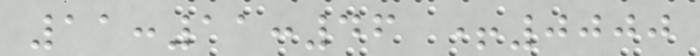11:11:46 +0000
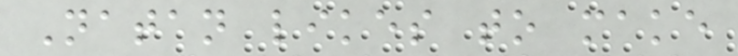Natan likes to make
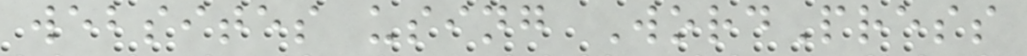websites using WordPress
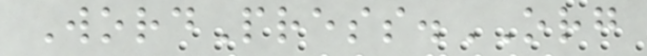WordPress.ORG
